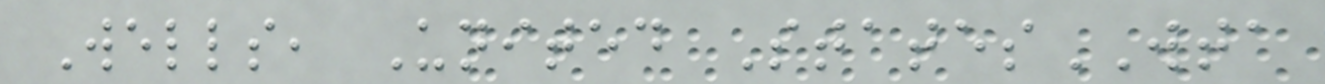Wells, United StatesWTA
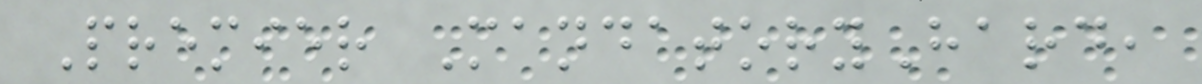Premier MandatoryHard,
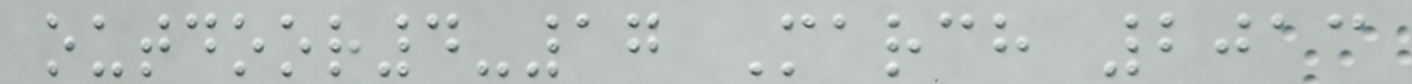outdoor4-17 March 2013
